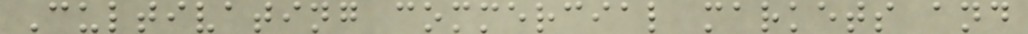Cultivating commercial markets and
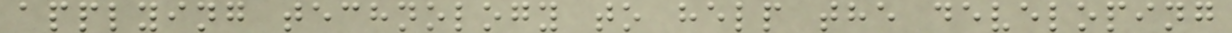applying technology to help the developing
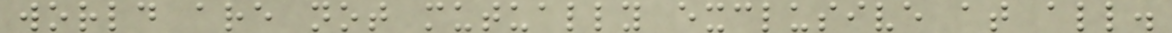world are not mutually exclusive at all.
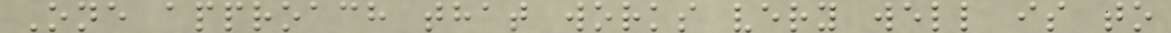One approach that works very well is to
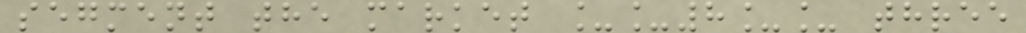segment the market __8__ three
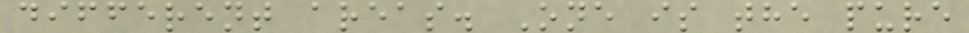different areas. One is the pure
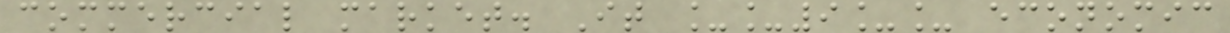commercial market. It __9__ economic
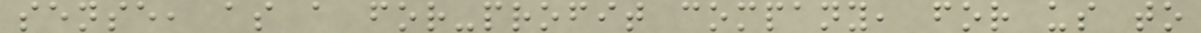sense, as a for-profit company, for us to
